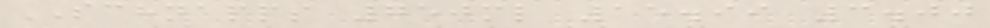SCHNAPPS 750ml 15.99 3.00
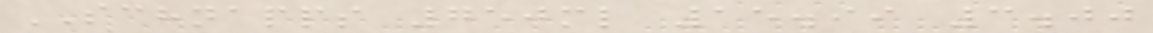SCHNAPPS 750ml 15.99 3.00
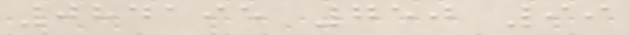084195 750 99
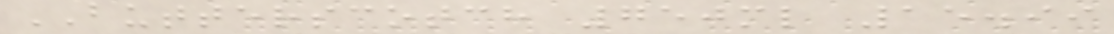BUTTERSCOTCH 750ml 15.99
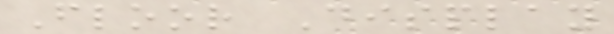Floor Display
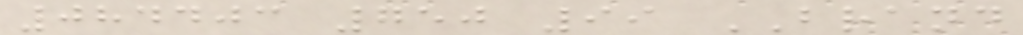084403 750 99 BRAND
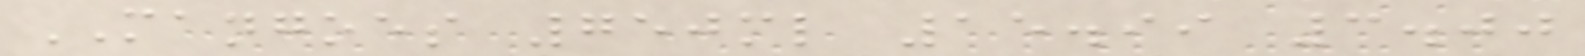MANGOES 750ml 15.99 3.00
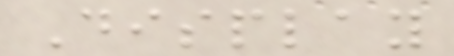Display
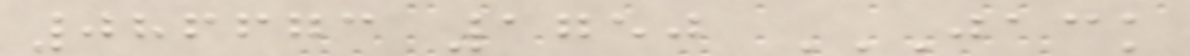086673 1750 JACK
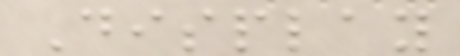Display
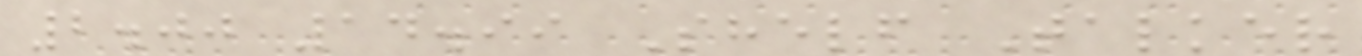2.00 14.99 Shelf Talker
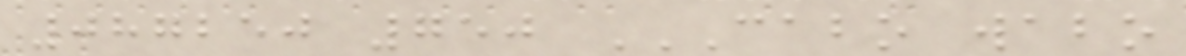087250 750 CABO WABO
